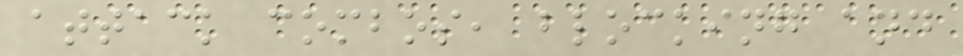attack combos, blocking and
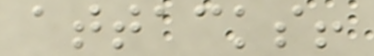attacks!
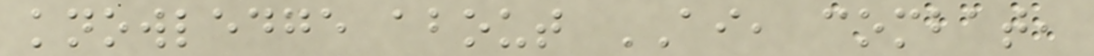knowledge about AI, combat,
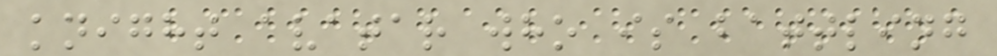knight avatar who is battling
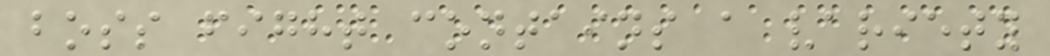boss fight contains a variety
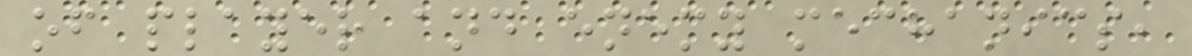of player and enemy mechanics,
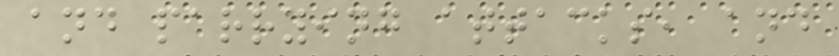and parrying attacks, and
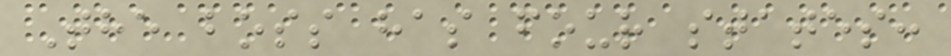The boss has four states:
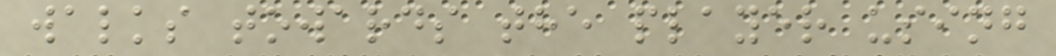walks towards the player using
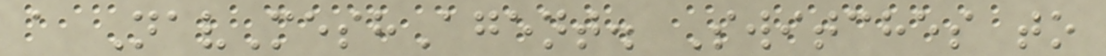a NavMeshAgent. Switches to
